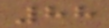88
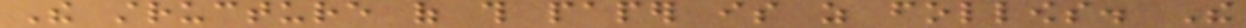The structure of this paper is as follows. The
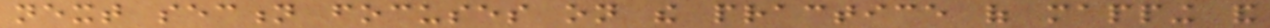next section focuses on the practice of mapping and
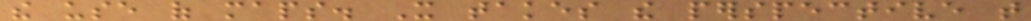the use of maps. It takes the perspective that
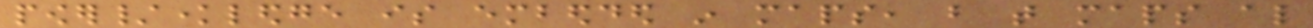power/knowledge is embedded in maps, but that maps also
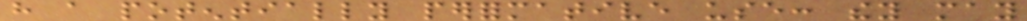have a potentially performative use: they may
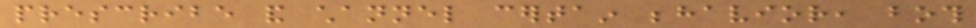prescribe and channel certain behavior, both
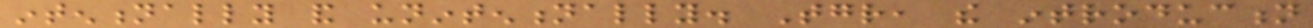intentionally and unintentionally. Together, the introduction
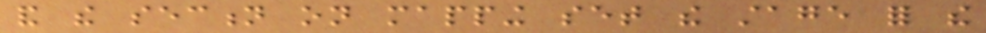and the section on mapping set the stage for the
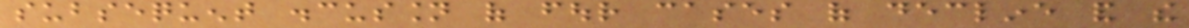subsequent discussion of four cases of decline and the
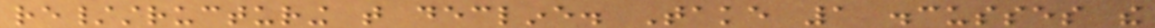re/structuring that decline. Take 1 discusses the
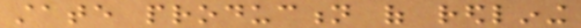state production of redlining
